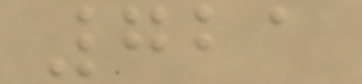721
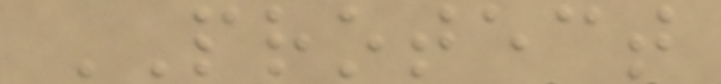PROTECT
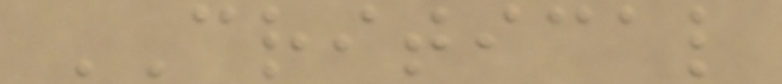CRITICAL
